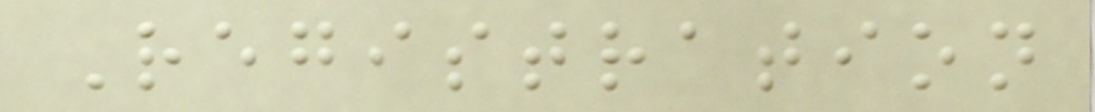Registration
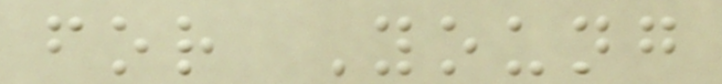for Young
